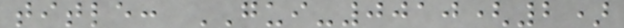title: GUI-0010(2)
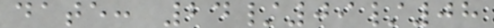date: 24/09/08
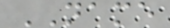NAME
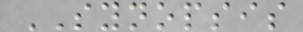SYNOPSIS
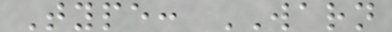Type: WARN
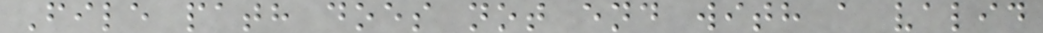File path does not end with a valid
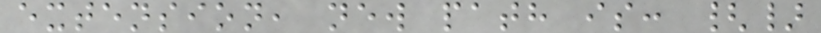extension, new path is: {}
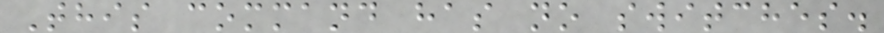This command has no switches.
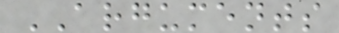ARGUMENTS
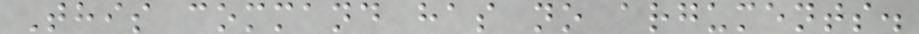This command has no arguments.
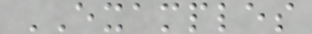EXAMPLES
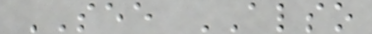SEE ALSO
